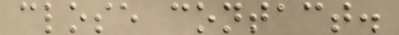close contact.
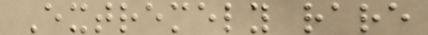Extremely rare
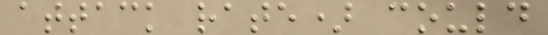attack rate) could
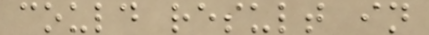could result in
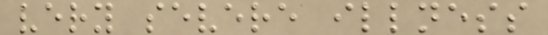very severe illness
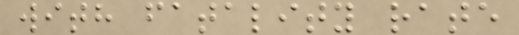with fatality rate
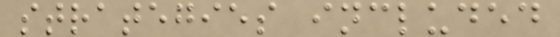strategies included
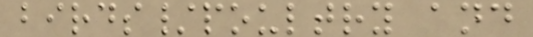birds/poultry and
